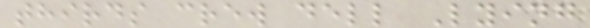thirds crew dell Lying
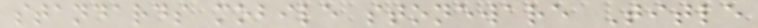standards mobile stoneware Title
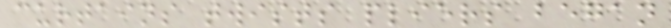curtains twists pliers began
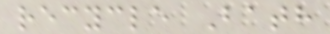recycle Bath
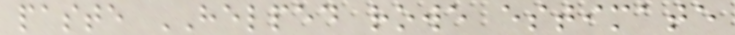paste HELPED rowe estimate
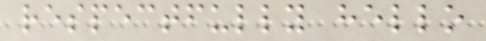respectfully hello
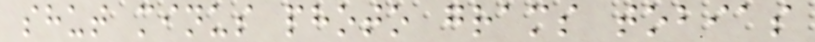shut minus photo grams tobias
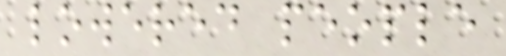lowered people
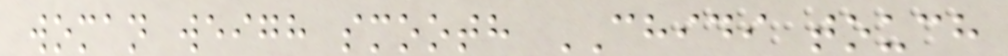woman weigh smooth CHIDI touch
